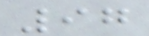97
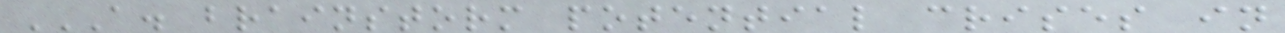A. BRAINSTORM POTENTIAL CRISES IN
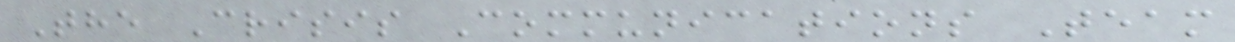The Crisis Communications Team
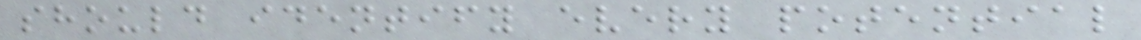should identify every potential
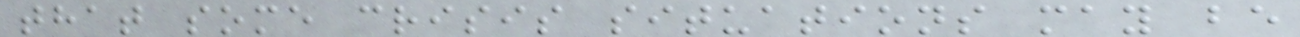that some crisis situations may be
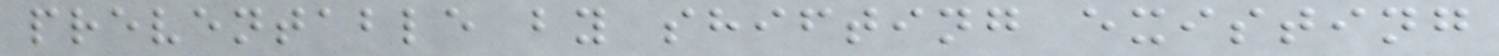preventable by shifting existing
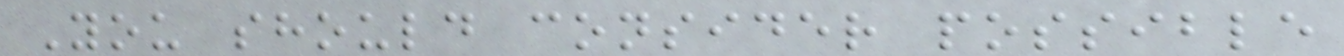You should consider possible
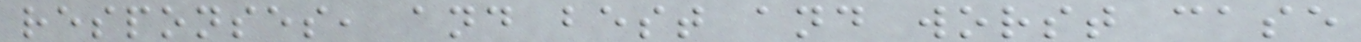responses, and best and worst case
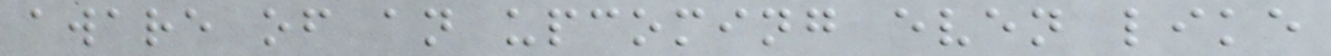aware of an upcoming even like
